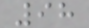98
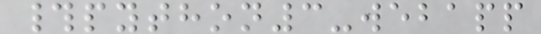#python3-webapp
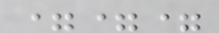===
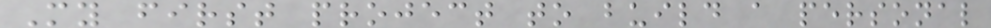My first project to build a personal
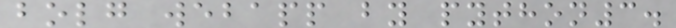bolg webapp by python3.
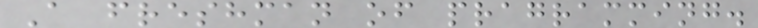A freshman of pragramming.
